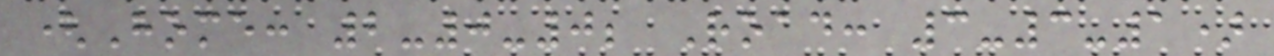(Home: 2-0-0; Road: 3-3-1)
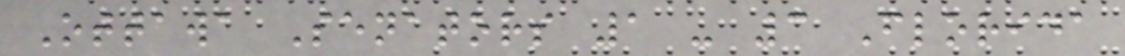Ottawa Senators 1 - 3 Florida
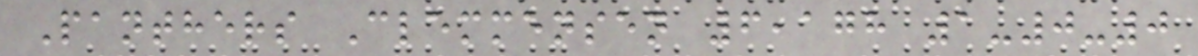Panthers Clemmensen 6,178 1-0-0
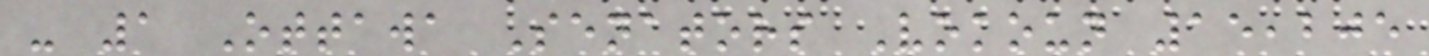- 1 Ottawa Senators Vokoun 15,205
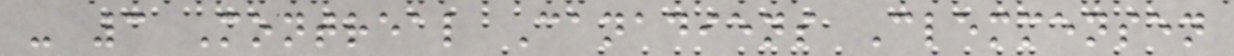- 3 Montreal Canadiens Clemmensen
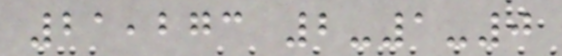21,273 2-1-0
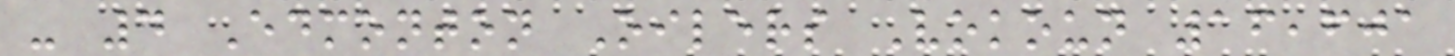- 4 Edmonton Oilers Vokoun 16,601
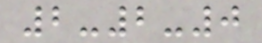2-2-0
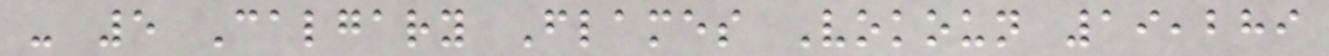- 5 Calgary Flames Vokoun 19,289
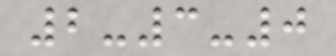2-3-0
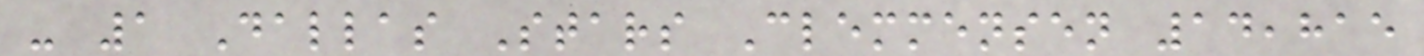- 1 Dallas Stars Clemmensen 14,815
